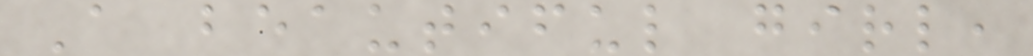A beautiful girl,
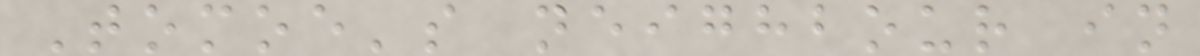Tomoe's neighbour in
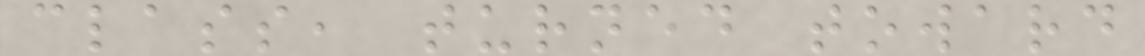class, turned toward
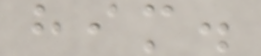him.
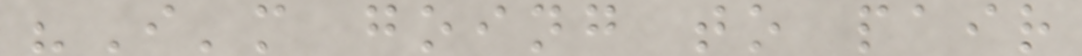"I'm going to pair
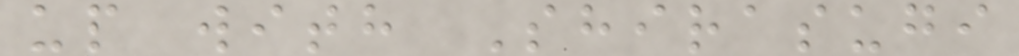up with Shirasugi
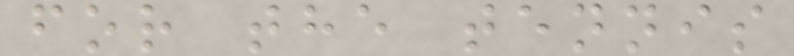for the tennis
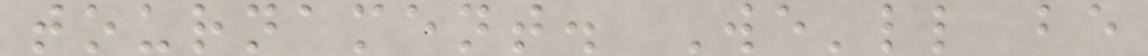tournament. We'll be
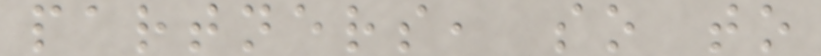partners, so to
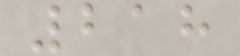218
